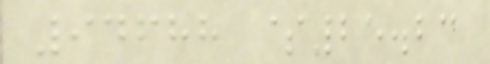94688 $25.23
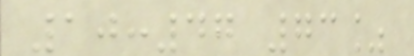10:47 73%
